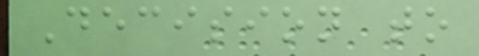Decision to
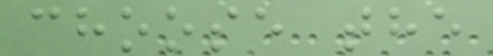choose the
